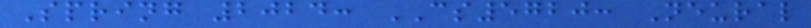Spring 2024: CS5720: Neural
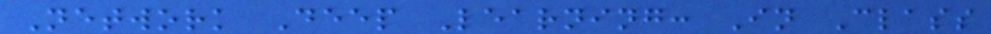Network Deep Learning: In Class
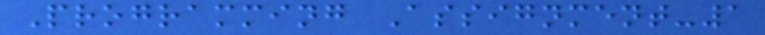Programming Assignment-1
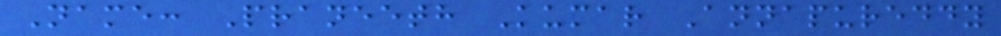Name: Praneeth Kumar Annapureddy
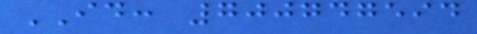ID: 700747594
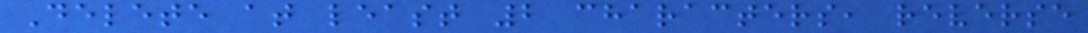Delete at least 2 characters, reverse
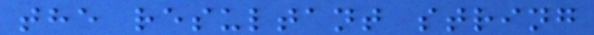the resultant string
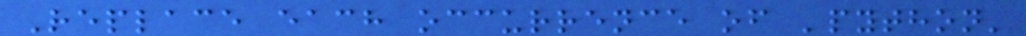Replace each occurrence of 'python'
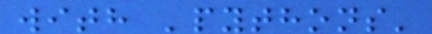with 'pythons'
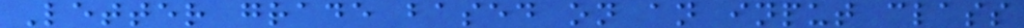Letter grade based on an input class
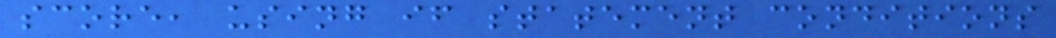score, using if statement conditions
